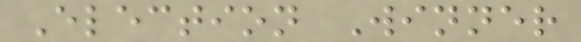Election Winner
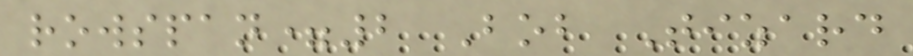rowspan=2 Bob Tizard
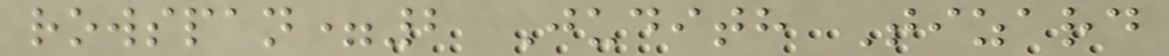rowspan=2 Judith Tizard
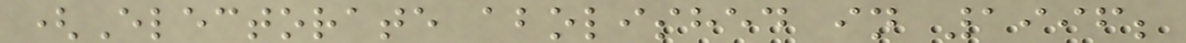(Electorate abolished in 1996;
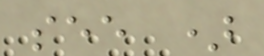see )
